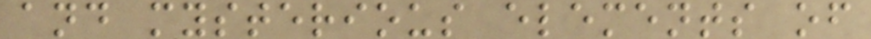and mysterious elements of
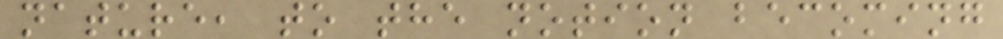nature, to the notion becoming
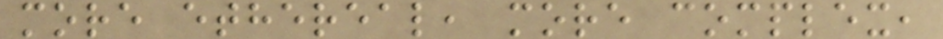more ethereal, more complex,
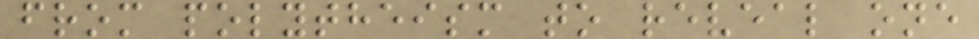from polytheism to reveal one
